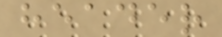header
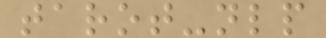tarot-nlp
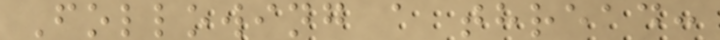Following a thread:
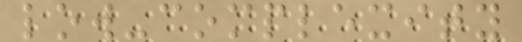low-complexity
